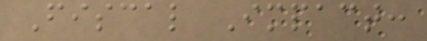Fiscal Impact:
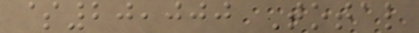$20,000 Total
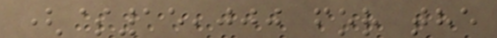($15,000 for the
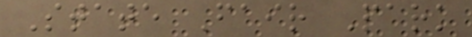State Fair Park
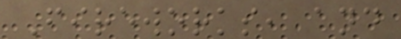Fireworks, and
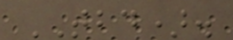TBD).
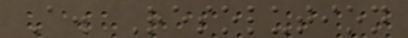A. Resolution
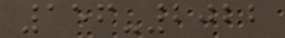156-2022
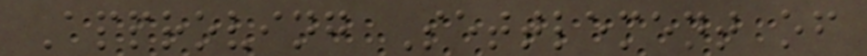Approving Settlement of
